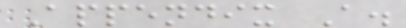Appendix A.
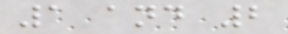1 and 2
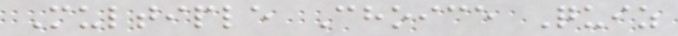Multiple Choice Quiz
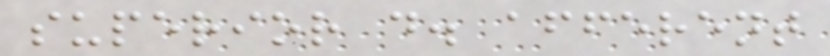superior d. afferent
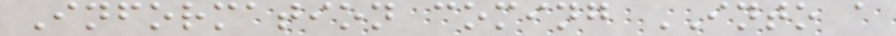Information coming INTO a
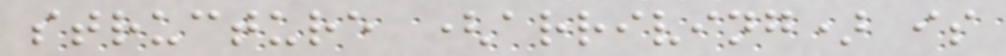structure (arriving) is
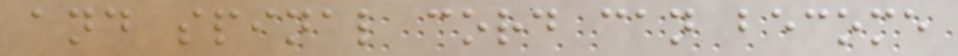and spinal cord can become
